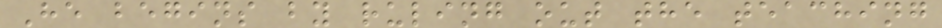He begins by ruling out the teaching
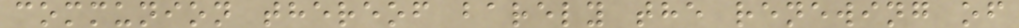communion thereof barely the renewing of
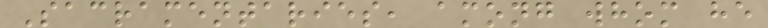Sacramentaries, among whom he
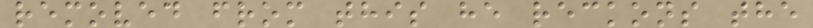removed from this he reckons the
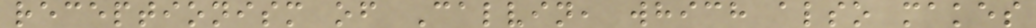receptionism of Calvin, which also makes
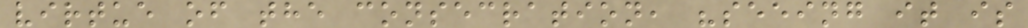virtue of the consecration, "seeing it is
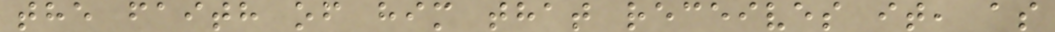the faith of him that receives it, as
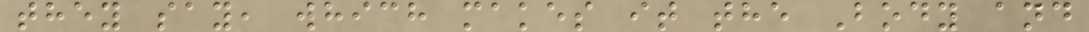they say, which makes it the Body and
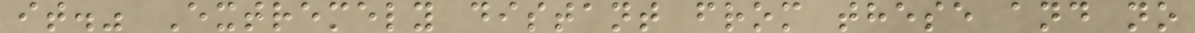it." Extremely distant from these and no
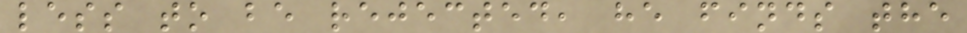less to be rejected, he finds the
